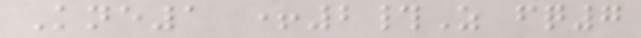Kne1 +2#Z fq7
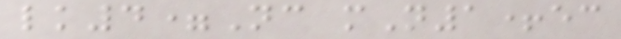lk4=Nc mN1+ec
